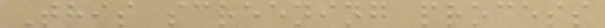This screening process
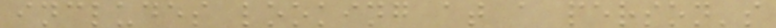includes looking at a person's
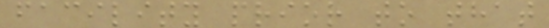facility prior to that
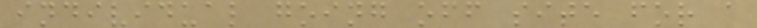individual going off site for a
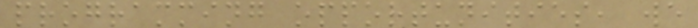programming opportunities, we
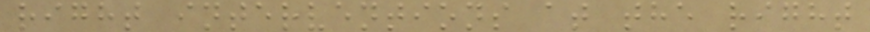right interventions at the right
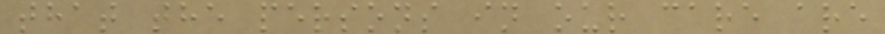that the persons in our care are
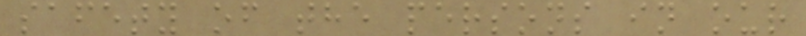safety of the persons in our
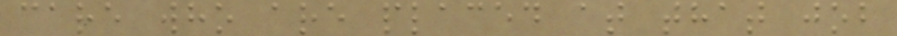care who are placed at that job
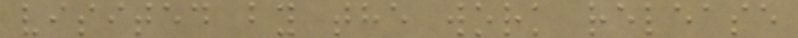visited by the work release
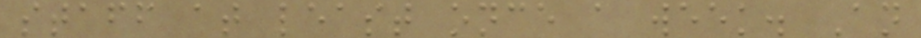staff at least once a week. An
